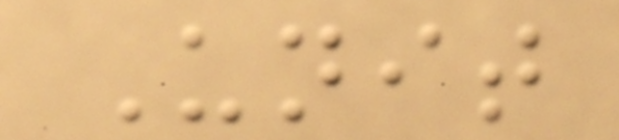Unit
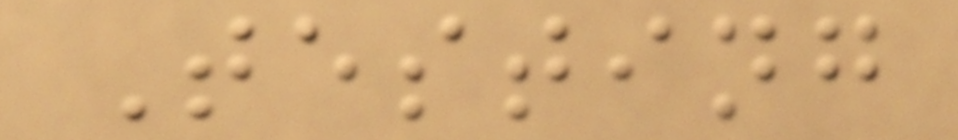Testing
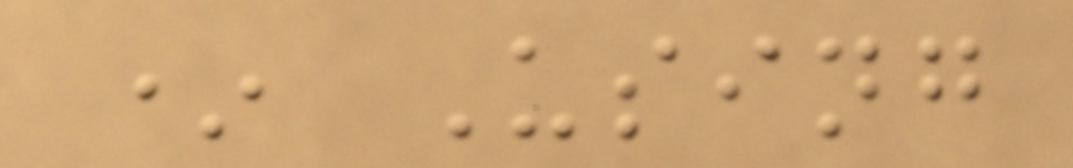* Using
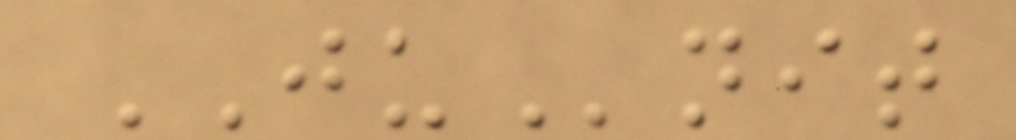JUnit
